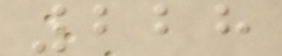228
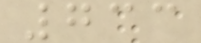733
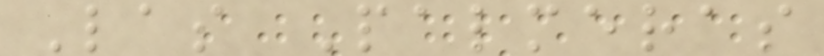Las Palmeras
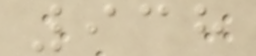938
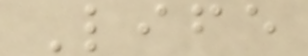Life
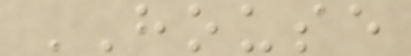HOUSE
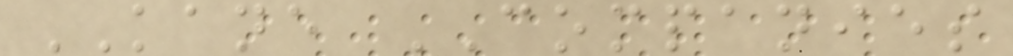KANE COMPANIES
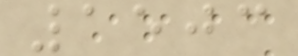1503
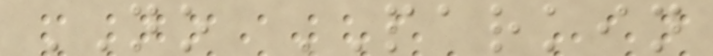NO PARKIN
